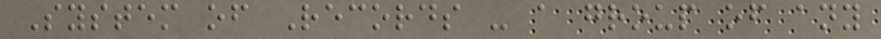System of Records - a group of any
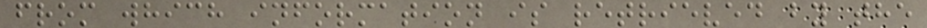from which information is retrieved by the
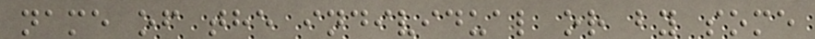name of the individual or by some
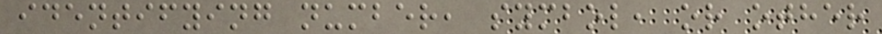identifying number, symbol, or other
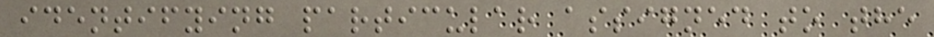identifying particular assigned to the
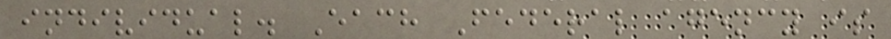individual. Each Federal agency is
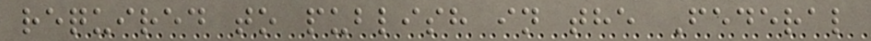required to publish in the Federal
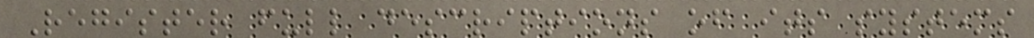Register full descriptions of its systems
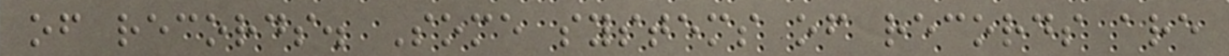of records. Some systems of records are
